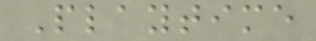Playtime
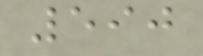590
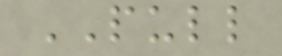PULL
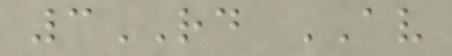3RD AV
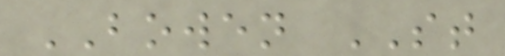BOWEN ST
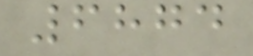6874
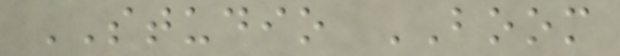STUDIO BOOM
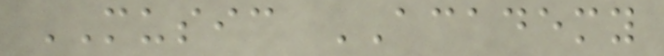MUSIC ACADEMY
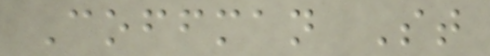Coffman St
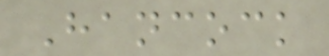Hancock
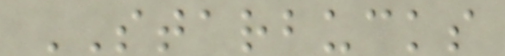STARBUCKS
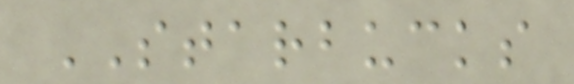STARBUCKS
